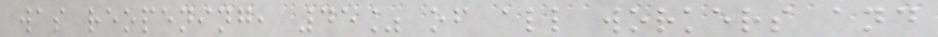was reopening, 45% of all workers and
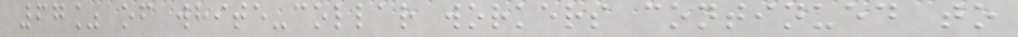67% of white-collar workers continued to
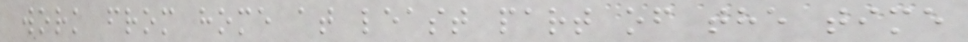work from home at least part of the time
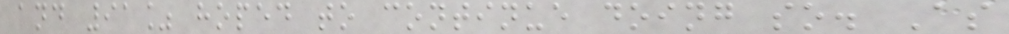and 91% hoped to continue doing so. As
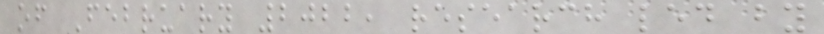of February 2022, research led by
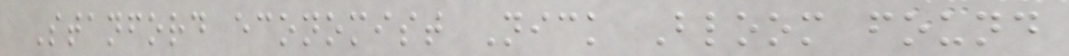Stanford economist Nick Bloom found
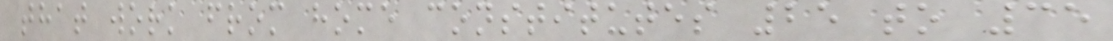that work from home constitutes 25 to 35
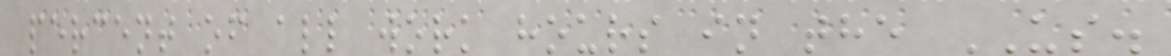percent of all work hours in the US.
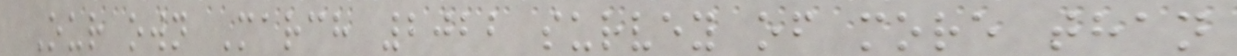Our own March 2022 survey of more than
